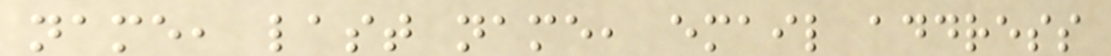name, last name, email address
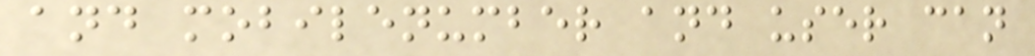and mobilenumber and user can
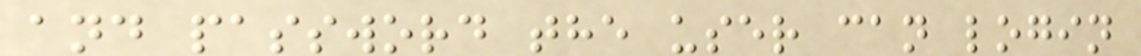and password the user can login
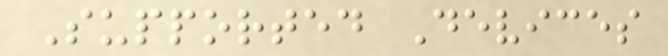Supported Devices
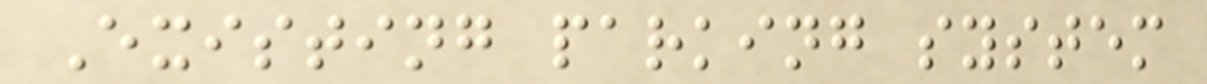Existing parking system
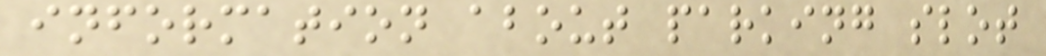information about parking slot
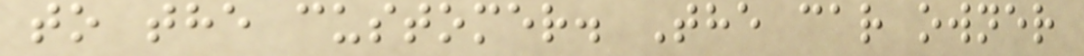to the customer. The car owner
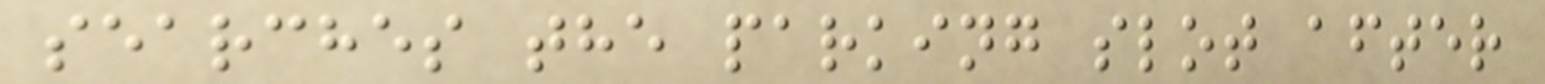searches the parking slot after
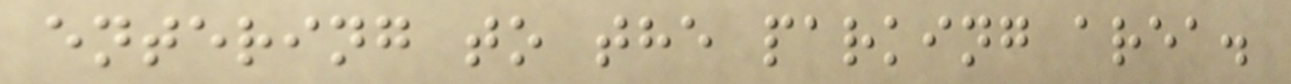entering to the parking area.
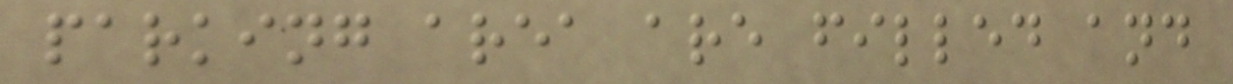parking area are filled and
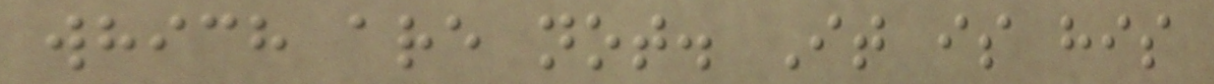which are not. It is his
